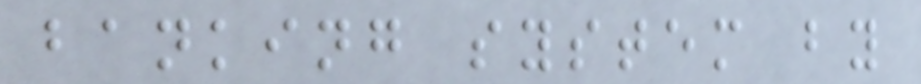banking system by
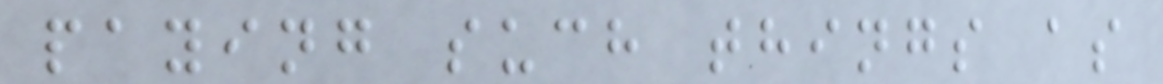paying such things as
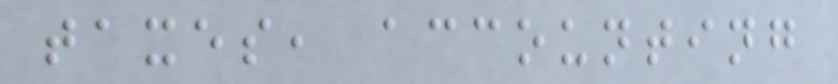taxes, accounting
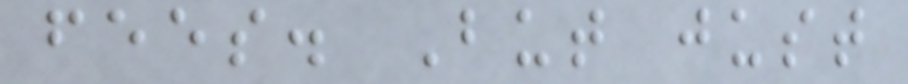fees. But just
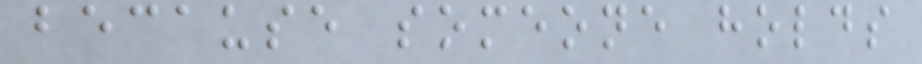because someone holds
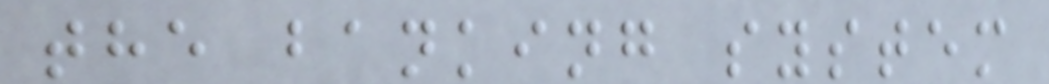the banking system
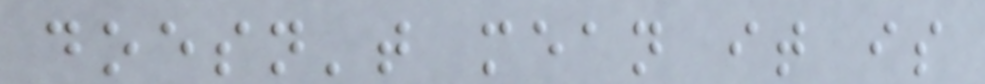doesn't mean it is
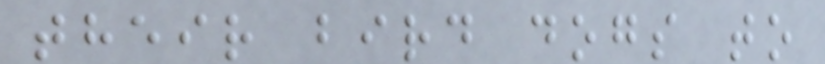their bird dogs to
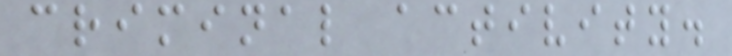criminal activity.
